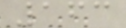163
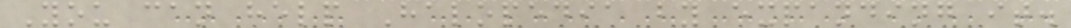You can help Halopedia by expanding it.
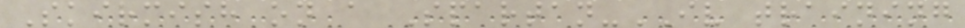Skirmish on a Spartan-IV training
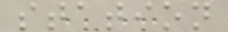station
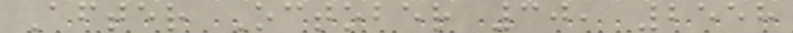After October 30, 2558
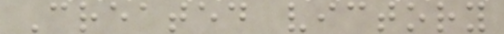Created victory
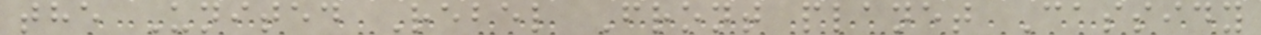the United Rebel Front planet Cassidy
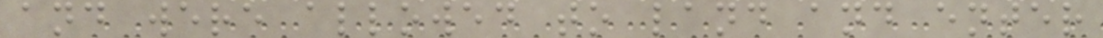and were allowed to land and enter
